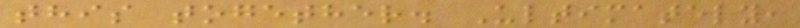this together. Ultimately,
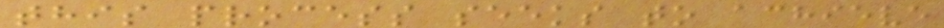this process seeks to achieve
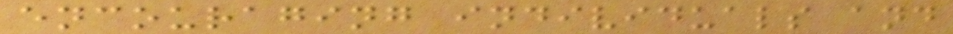encouraging individuals and
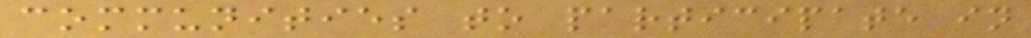communities to participate in
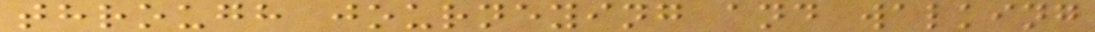through journeying and walking
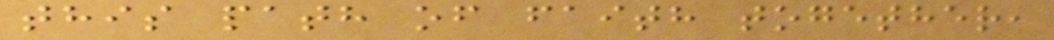this path of faith together,
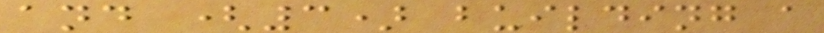and (3) building a
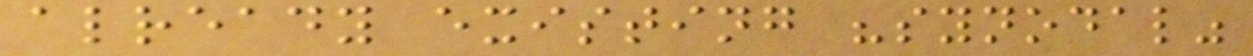already existing "synodal"
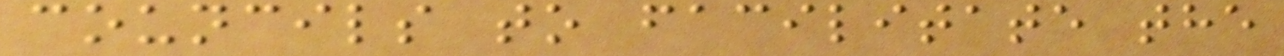councils to facilitate the
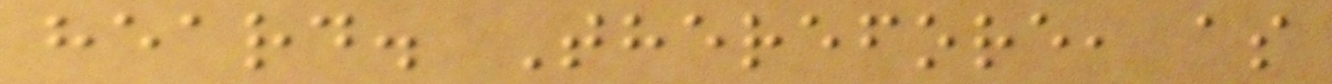heard. Therefore, as
